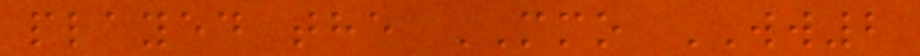played the MMO WW2
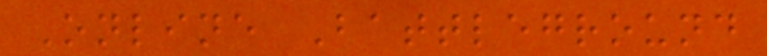Online Battleground
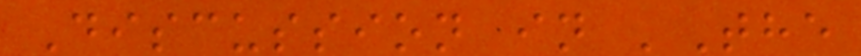Discussion in 'The
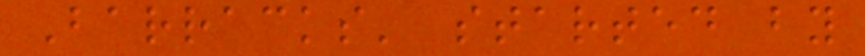Barracks' started by
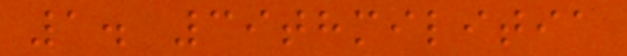1. 39thmilitia
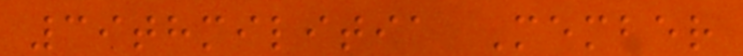39thmilitia Member
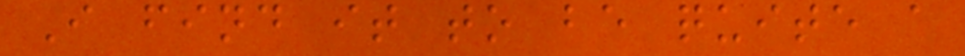I find it to be quite a
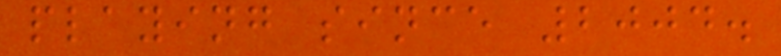playing since 2004.
